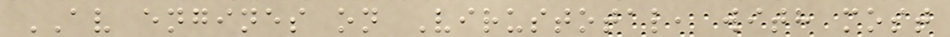AV engines on Virustotal, with most
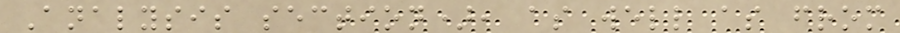Analysis section), as well as from
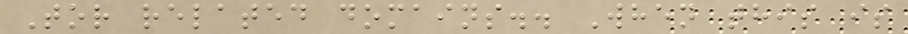Tor related domains.. When this is
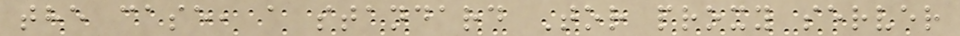the case, a standard Tor proxy server
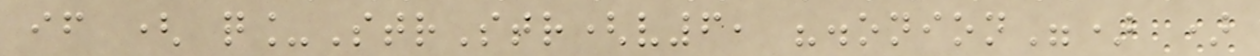if ( q_StrStr(v6, ".onion") )
